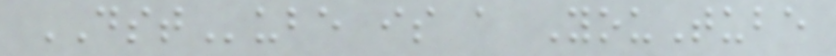DSTube is a YouTube
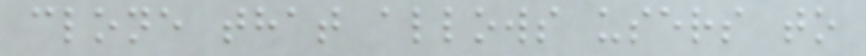clone that allows users to
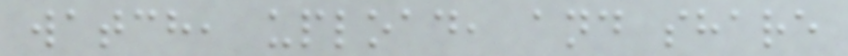watch, upload, and share
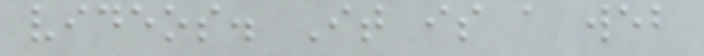videos. It is a web
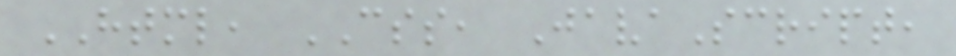HTML, CSS, JavaScript,
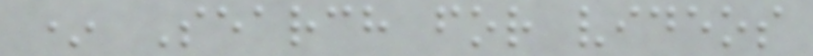* Search for videos
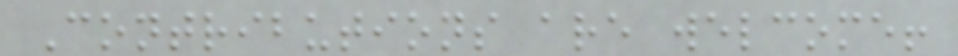Contributions are welcome!
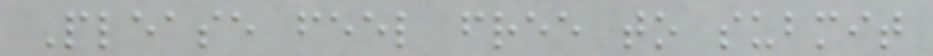Please feel free to submit
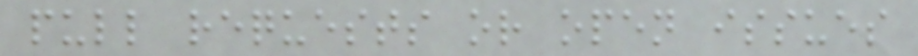pull requests or open issues
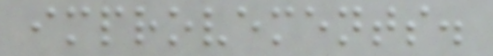improvements.
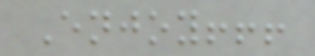Enjoy!!!
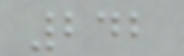242
